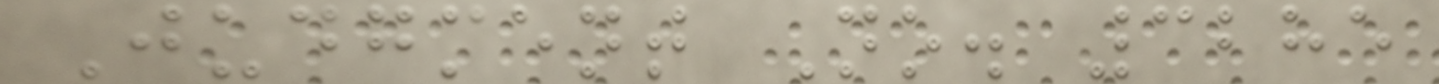Judgment No. 3285
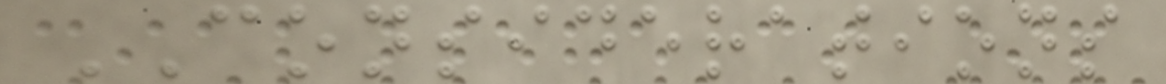CONSIDERATIONS
